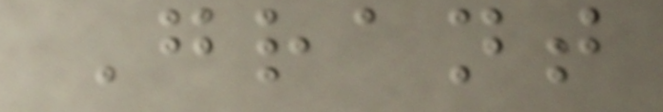Grant
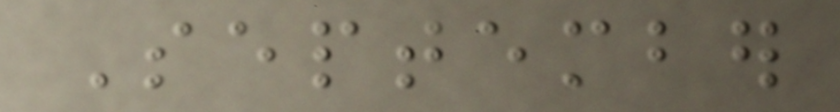September
